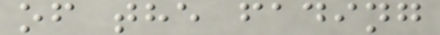of the fading
